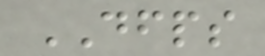DFPS
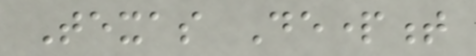Texas Department
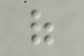of
